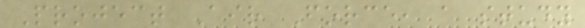Project Air Force, a study
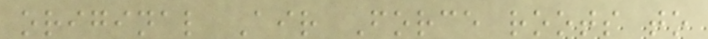original Air Force roots to
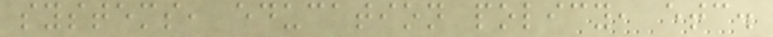systems, education policy, etc.
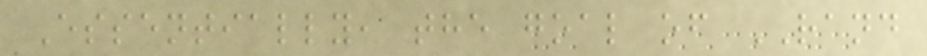Essentially, the goal of RAND
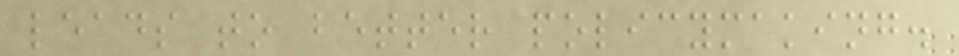leads to better policymaking.
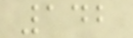142
